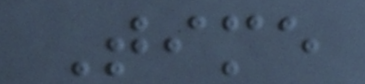Time
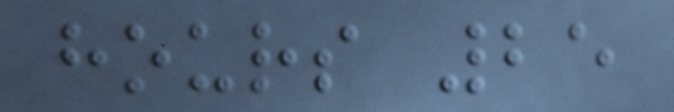hours 25
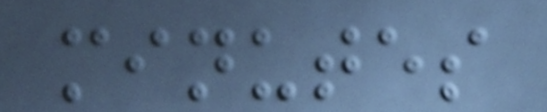minutes
